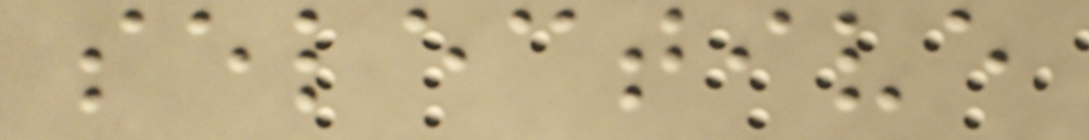selective
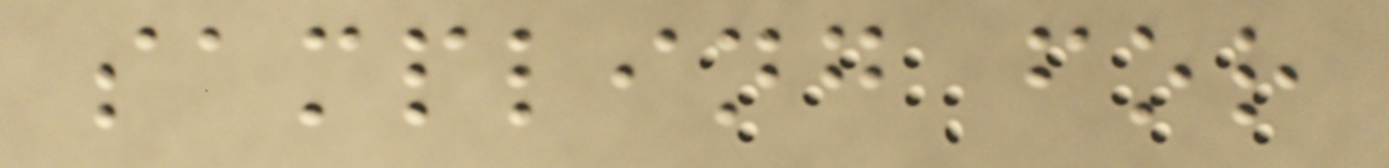sampling for
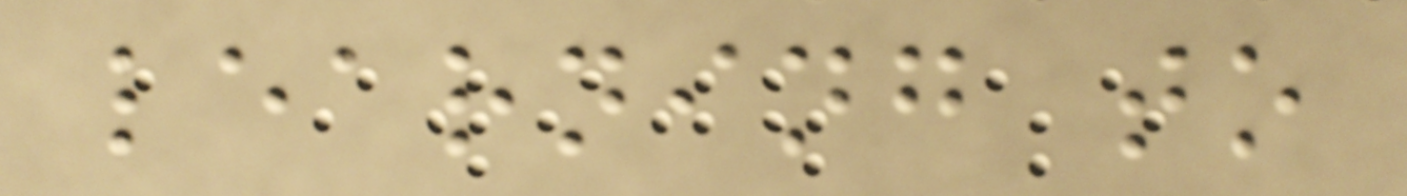learning to
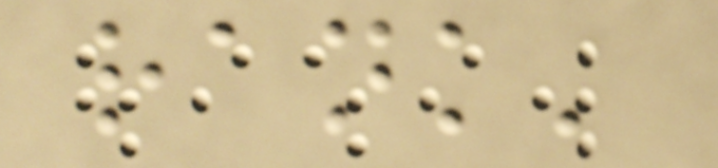rank'
